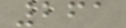261
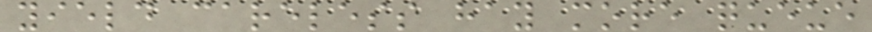yield careless hay more queue
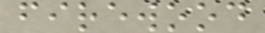firewood
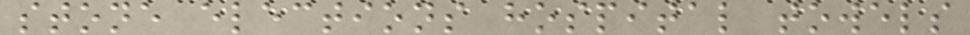stone elections hospital towels
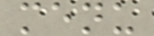menu
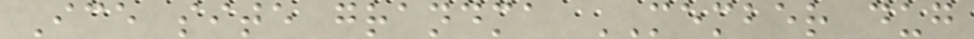Ice site grandma MEMBER dug
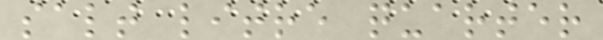salt litre quarter
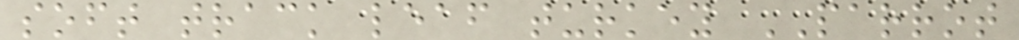soft track leaf turkey PARROT
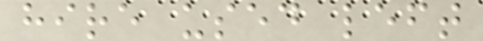hire used left
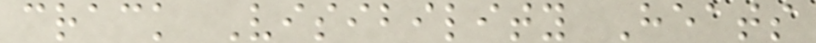crack Visibility Heats
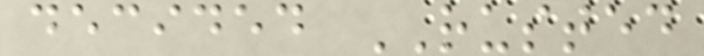decided RUSTED
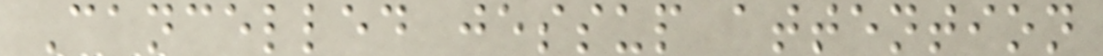Cancelled jessup attention
